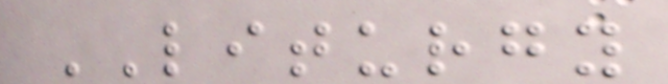LITURGY
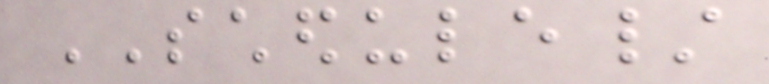SCHEDULE/
